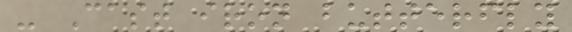- Cast iron butterfly
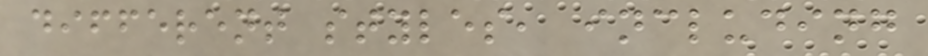different styles, including
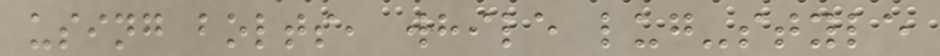using bolts, while lug-style
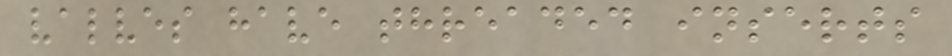valves have threaded inserts
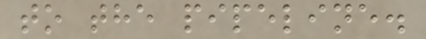to the pipeline.
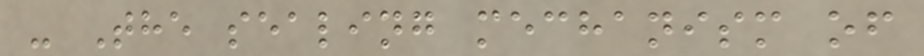- The sealing mechanism of
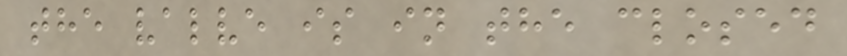the valve is in the closed
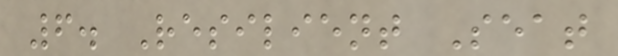6. Resilient Seat
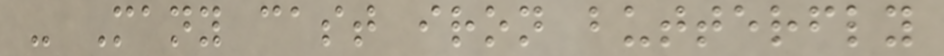- Many cast iron butterfly
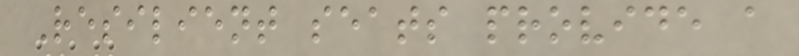Resilient seats provide a
